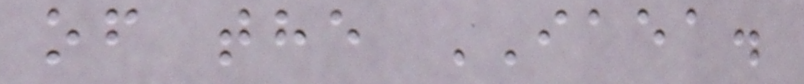of the IAEA.
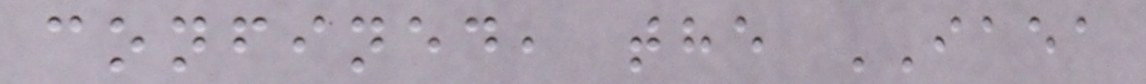confined, the IAEA
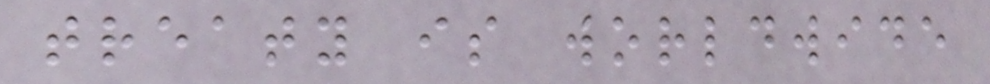treaty is worldwide
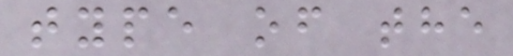type of the
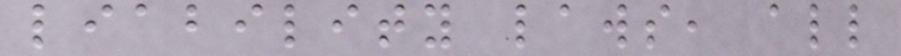liability laws, all
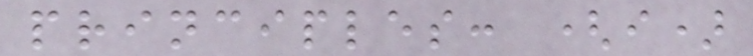principles: (i)
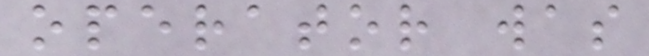operator was
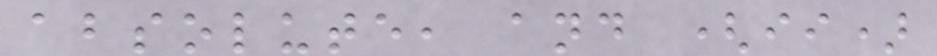absolute, and (ii)
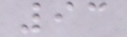93
